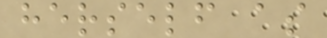herself as
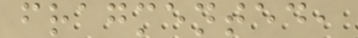fragmented,
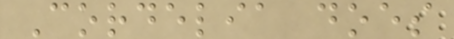Cordelia does
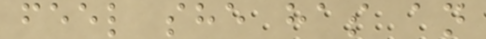feel she has an
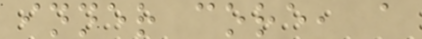inner core, a
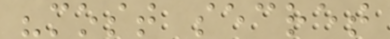"most secret
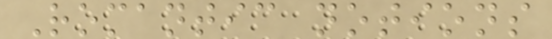Romantic notions
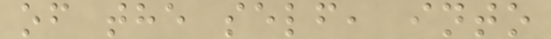of the self, into
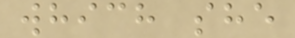which she
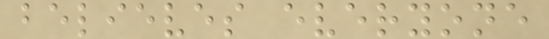believes everyone
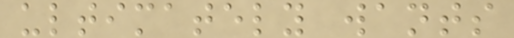ultimately wants
